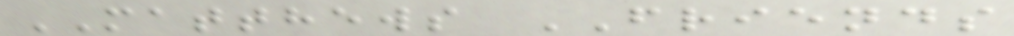MATTHEWS FRIENDS
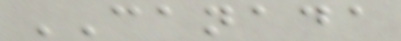CANADA
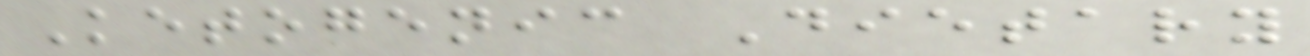Ketogenic Dietary
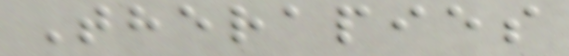Therapies
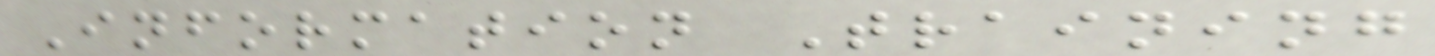Information Training
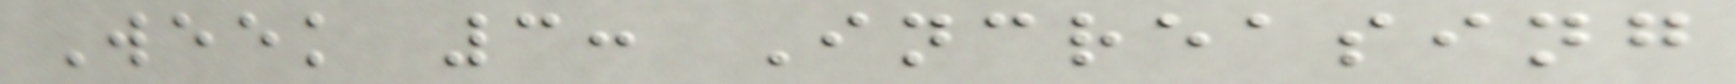Week 3: Increasing
